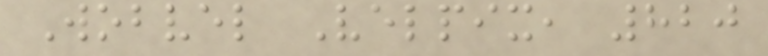Wobvel Velpix, 820
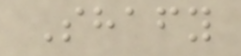Shafy
